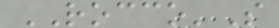ROCCO'S
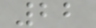22
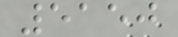5150
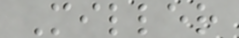Miller
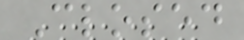Closed
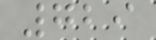729
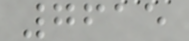7615
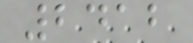2412
